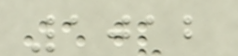1012
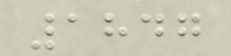1847
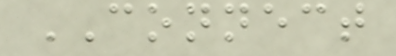CONNECT
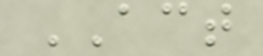ACT
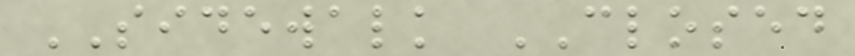SIDEWALK CLOSED
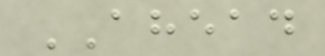AHEAD
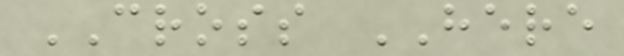CROSS HERE
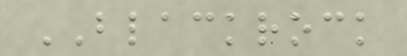BLACKROCK
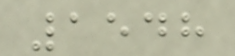1548
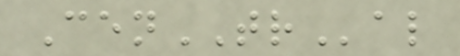CenTRal
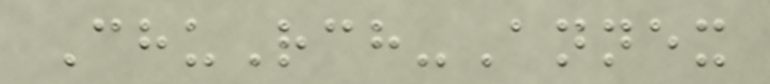ChuRch-Annex
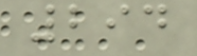294
